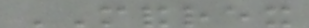MANDREX
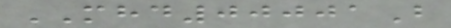MHD00001B
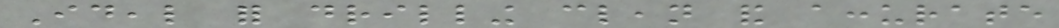Ideal for drilling clean and accurate
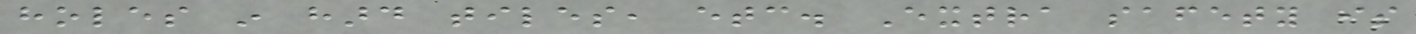holes in hard tiles, etc. Extra safety is
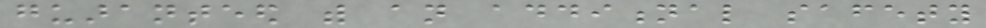guaranteed with an additional safety
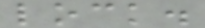lock.
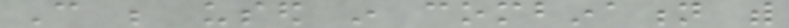Can be used in combination with
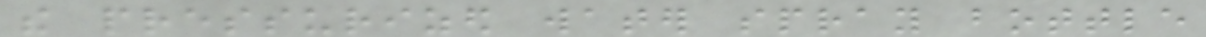the pressurized water spray bottle
